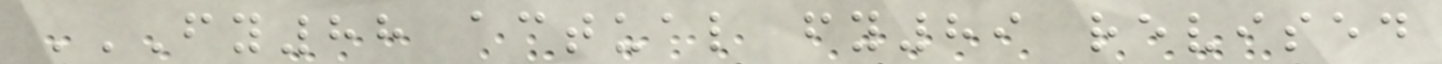FY88 ACTUAL FY89 REVISED
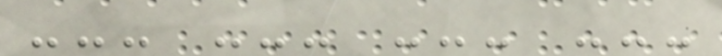--- --- --- ---
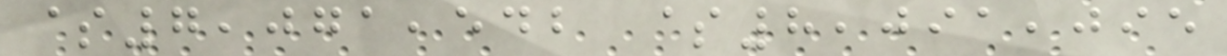$7,071,542 $8,091,095
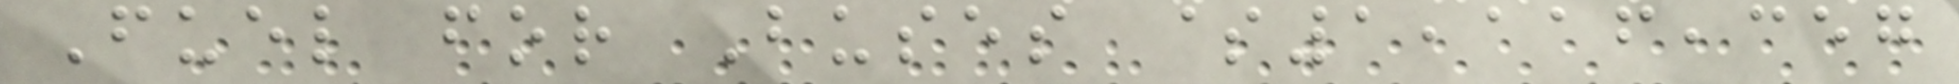Fuel for Buses $1,116,357
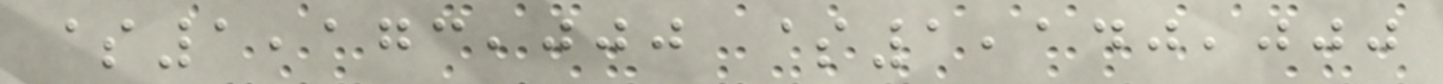$1,173,000 $1,140,000
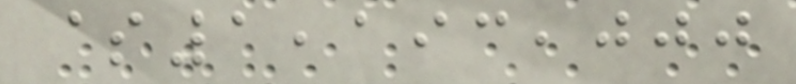$1,193,000
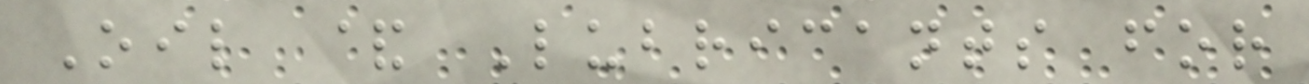Oil & Lubricants for
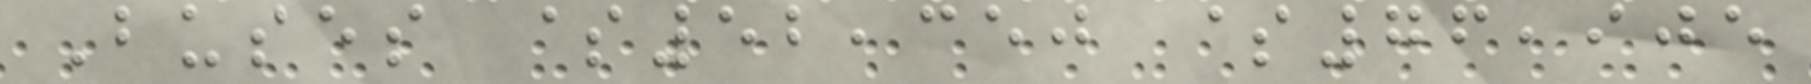Buses $52,350 $76,905
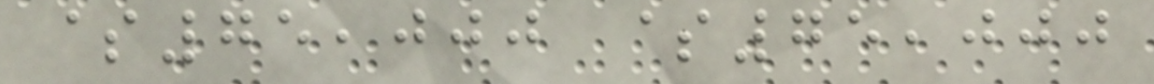$75,000 $75,000
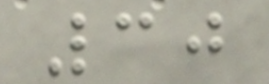30
